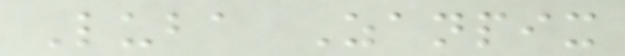Luba Zanpix
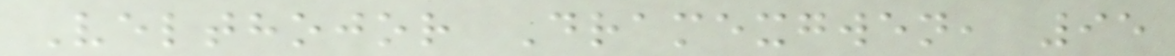Velthojor Dramexgwen, 95
